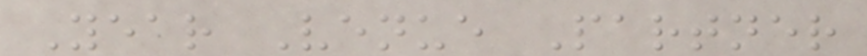Year Venue Partner
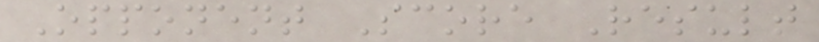Opponent Score Result
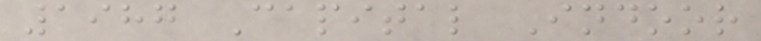1987 Capital Indoor
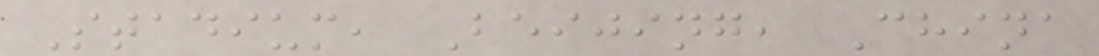Stadium, Beijing, China
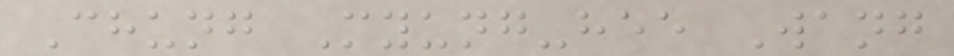Chung Myung-hee Wang
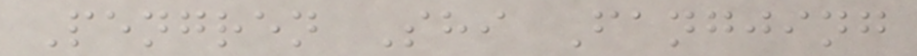Pengren Shi Fangjing
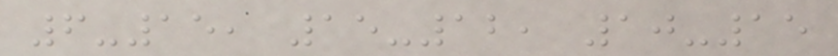6-15, 15-12, 10-15
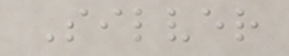Silver
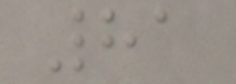81
